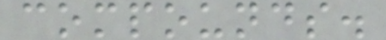compounds.
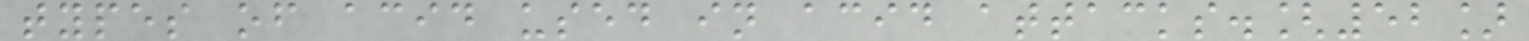types of acid used in acid attacks.[52]
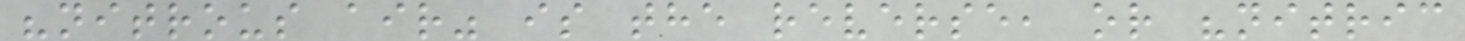"nitrous air" is the reverse, or "nitric
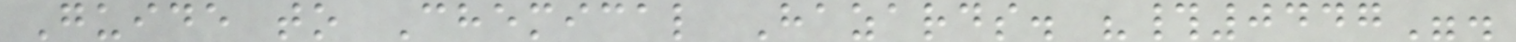Guide to Chemical Hazards. "#0447".
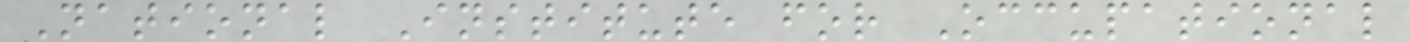National Institute for Occupational
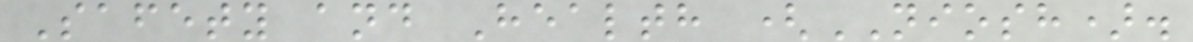Safety and Health (NIOSH).
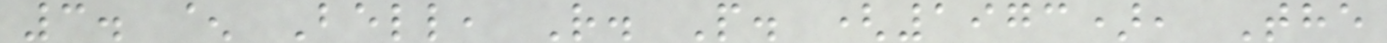3. ^ Bell, R. P. (1973), The
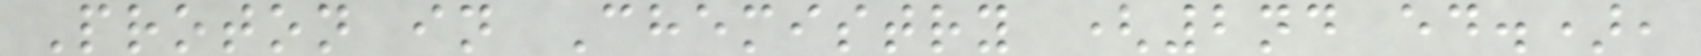Proton in Chemistry (2nd ed.),
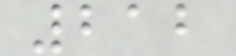212
